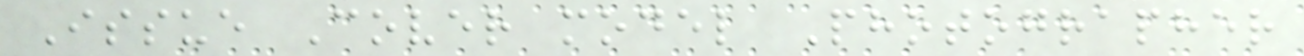Issue Cover model Photographer
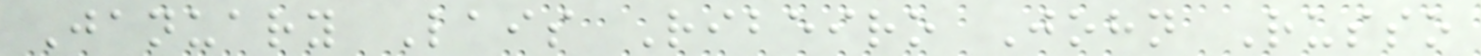January Lais Ribeiro John Russo
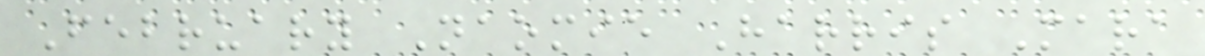February Naomie Harris Mara
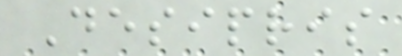Desipris
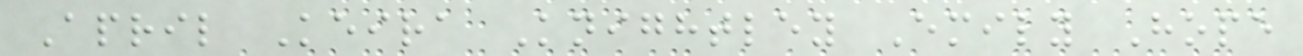April Keira Knightley Emily Hope
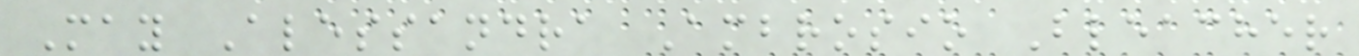May Alessandra Ambrosio Bleacher
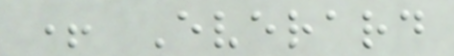+ Everard
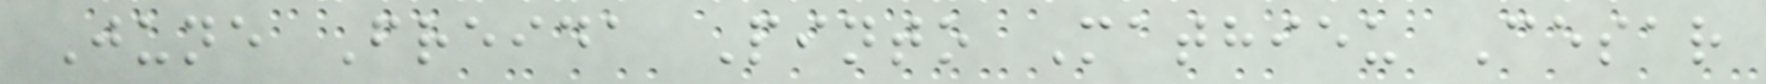June Freida Pinto Mathieu Cesar
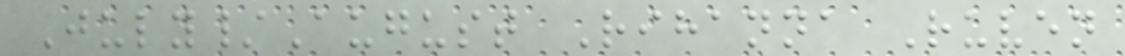July/August Rihanna Ruven
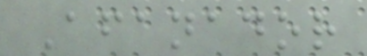Afanador
